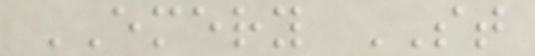EMERY ST
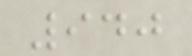940
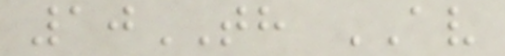10TH AV
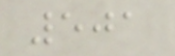501
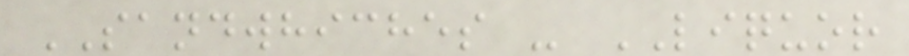SANDWHICHES - LIQUOR
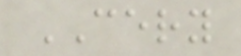CERY
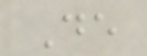De
